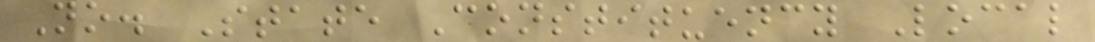No. State Constituency Local
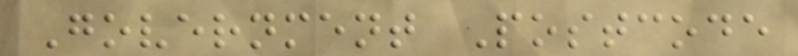Government Postcode
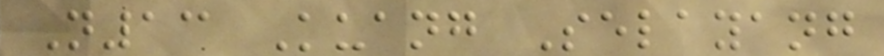N13 Kuang Selayang
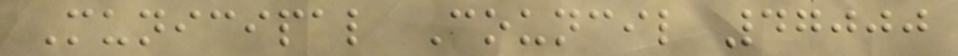Municipal Council 47000
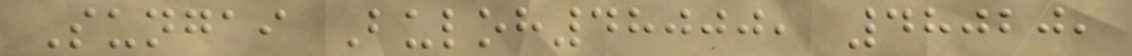Sungai Buloh48000, 48020,
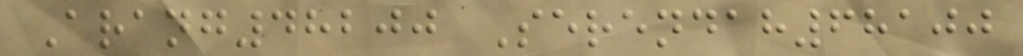Arang48200 Serendah68100
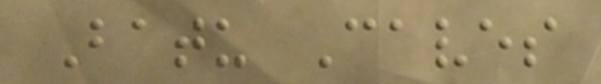Batu Caves
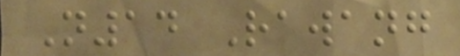N14 Rawang
